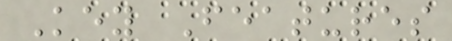Key Features
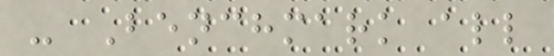- Benchmark all
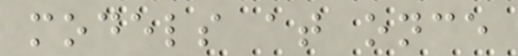models at once
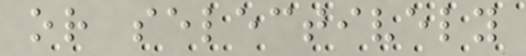or selectively
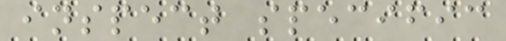inspect specific
